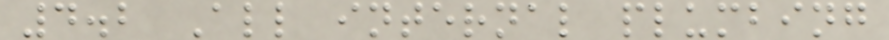4.2 All internal plumbing
